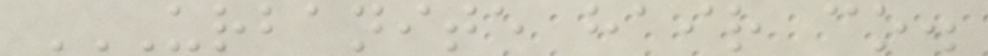URBANITE HAIR CO.
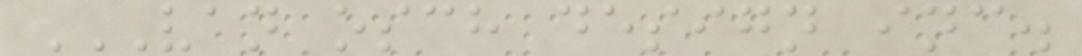VAN OSCH DESIGN INC.
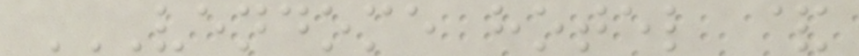VENDOME HOTEL &
